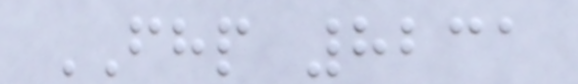FHP 8231
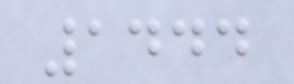1444
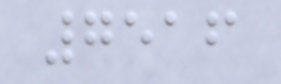7516
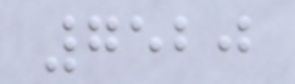7520
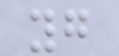yg
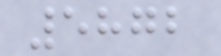5872
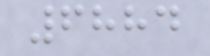6884
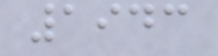1943
